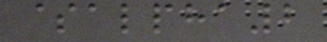$alpha2
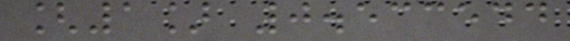[1] 0.533544
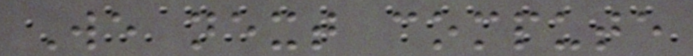We next compute
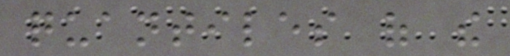quantiles of the
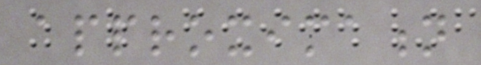approximation
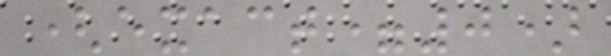(exact=0)
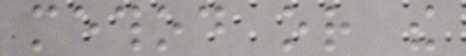method or the
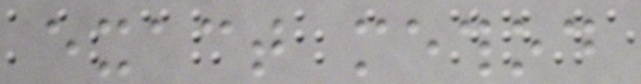exact method
